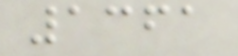1361
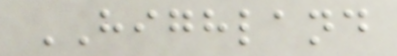HIGHLAND
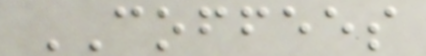COFFEES
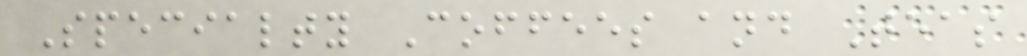Specialty Coffees and Teas
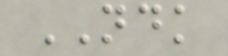NDK
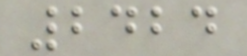2424
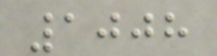1008
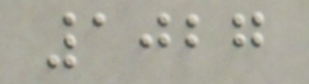1027
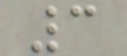3
